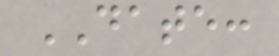DATE:
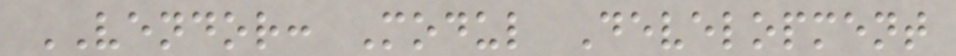VENDOR: Modul Development
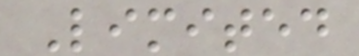Limited
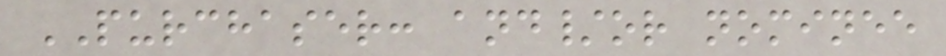PURCHASER: and/or nominee
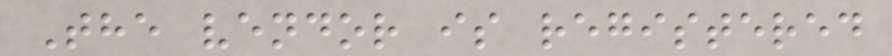The vendor is registered
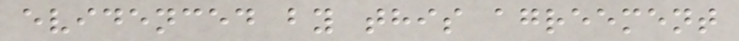evidenced by this agreement
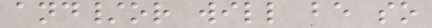and/or will be so
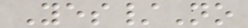Yes/No
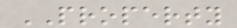PROPERTY
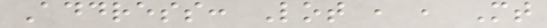Address: Lot , , Mt
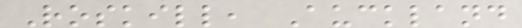Roskill, Auckland
